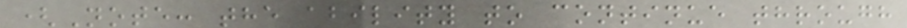(Note: the ability to continue through
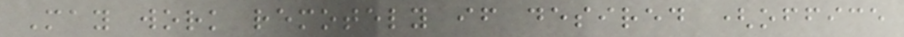May work remotely if desired (office
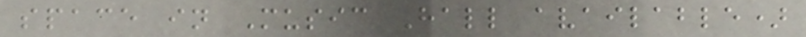space in Music Hall available)
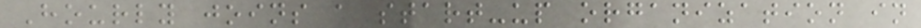Hourly joins a start-up organization in
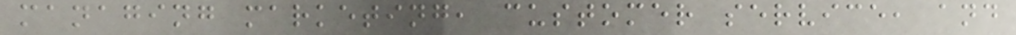managing marketing, customer service, and
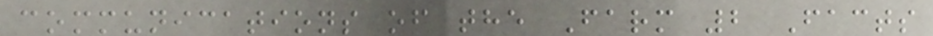communications of the Farm 2 Facts
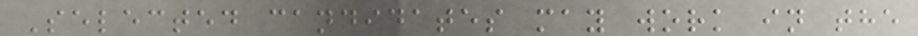Selected candidates may work in the
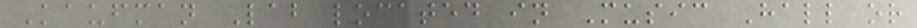Kaufman Lab located in Music Hall or
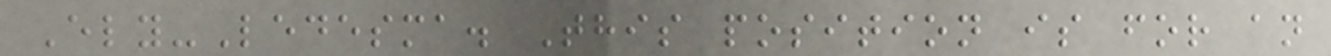Ely-Ledesma. This position is for an
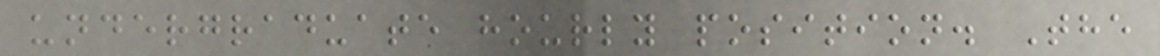undergraduate hourly position. The
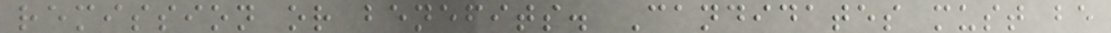remission or benefits. Candidates must be
